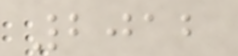2012
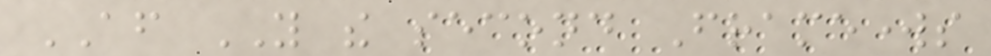AFTER YOU the second Frameworks
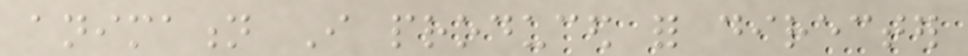animation I produced for directer
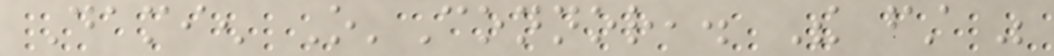Damien O'Connor,. The first was
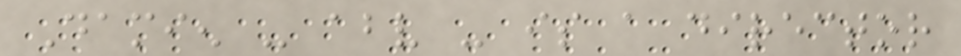Damien - above - is a director
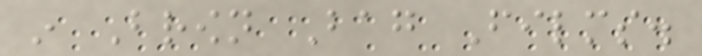in Brown Bag Films.
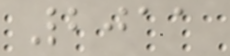2011
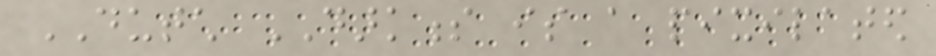DUTCH DARKNESS is a pixilated
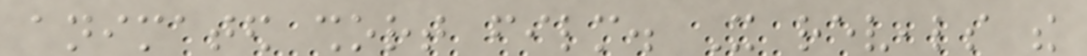animated short film. It reveals the
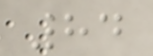84
